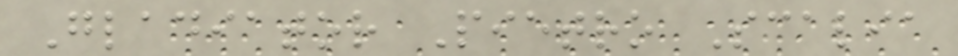Gladiator Pietro Scalia
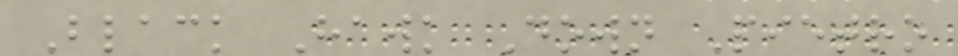Black Hawk Down Pietro
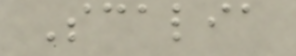Scalia
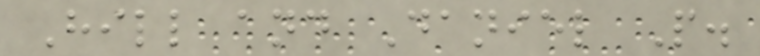Hill and Daniel P.
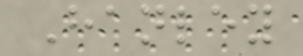Hanley
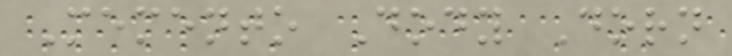Memento Dody Dorn
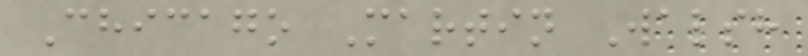Chicago Martin Walsh
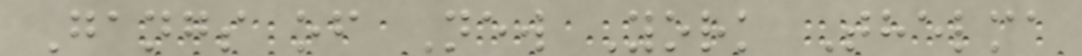Gangs of New York Thelma
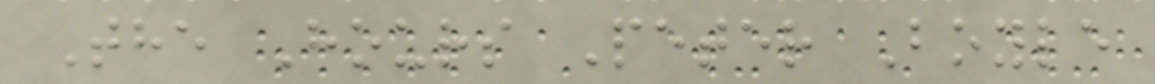The Hours Peter Boyle
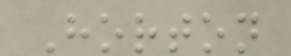Horton
